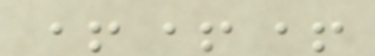+++
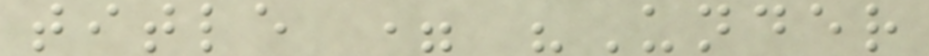title = "Under
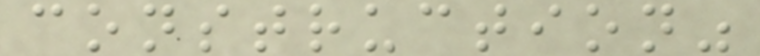construction"
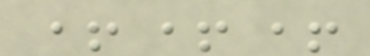+++
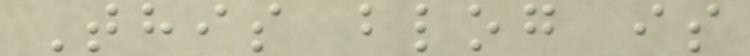This blog is
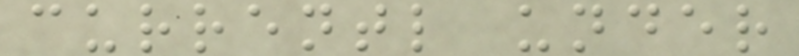currentl under
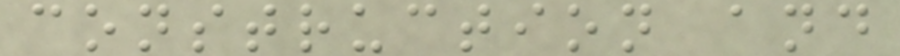construction and
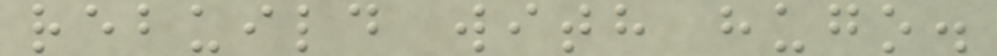rebuild with hugo.
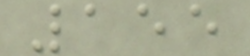155
